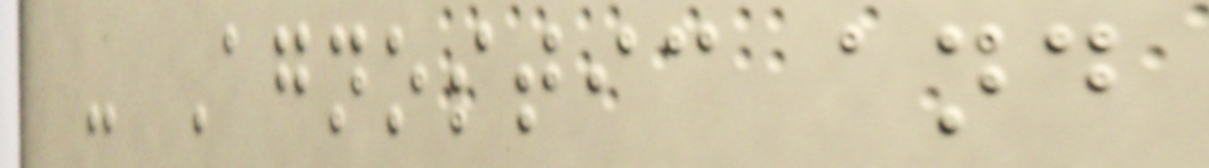- Agnostic and
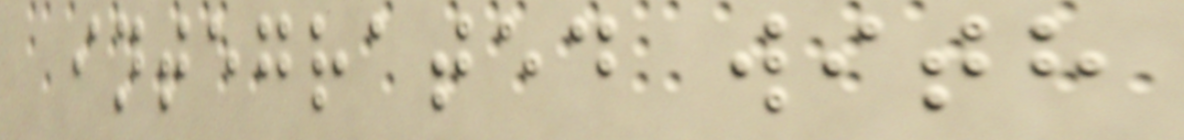integrated with
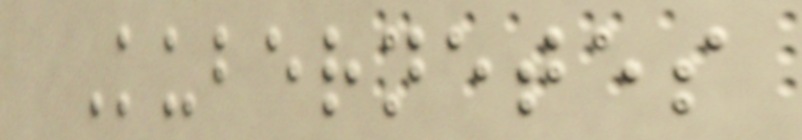Kubernetes
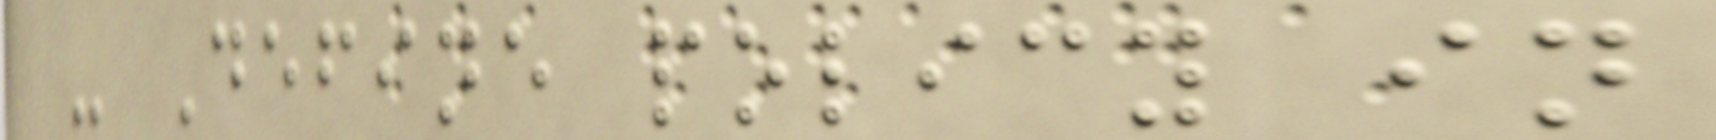- Define policy in
